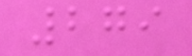279
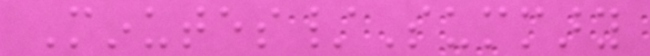Minutes/Summary
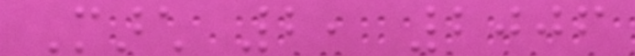March 2, 2006
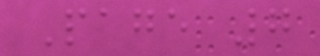Page 7
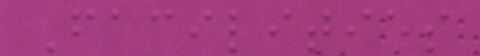Facilities
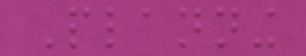Planning
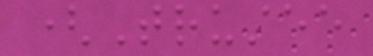(Trustee
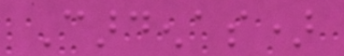Cardenas)
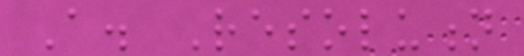A. Resolution
